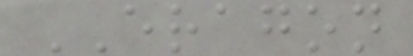ERAGON
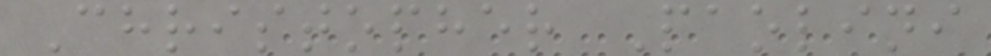Christopher Paolini
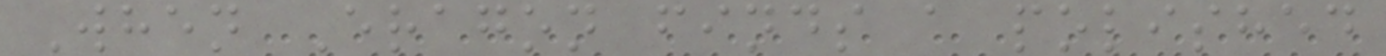When Eragon finds a polished
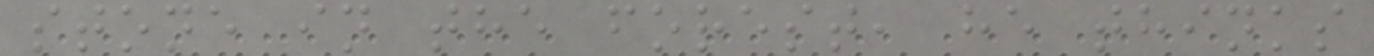stone in the forest, he thinks
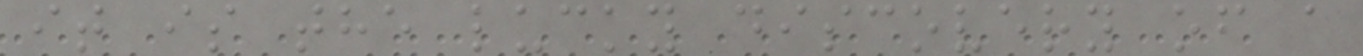it is the lucky discovery of a
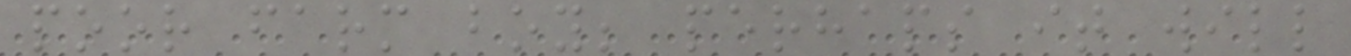poor farm boy; perhaps it will
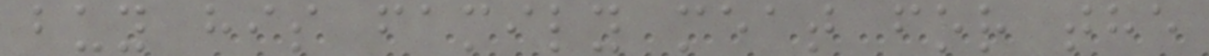buy his family meat for the
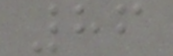86
